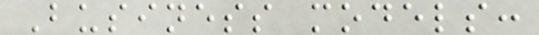Business models:
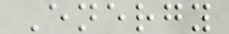Energy
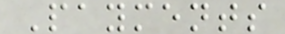Payments
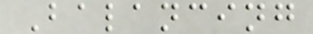Balancing
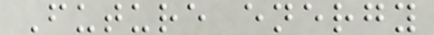Future energy
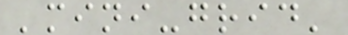'mini-grid'
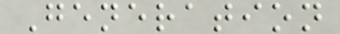Generation
